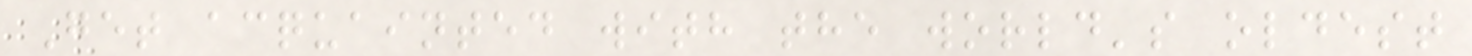Get acquainted with the world's oldest
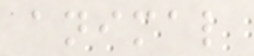animal
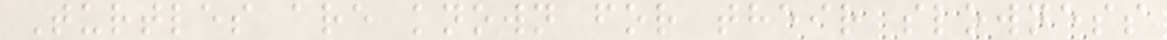Turtles are known for their slowness
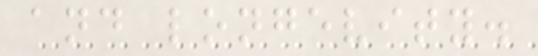and longevity.
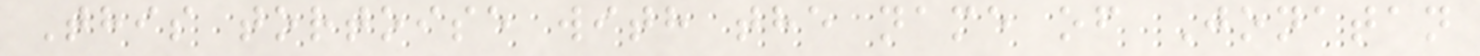This tortoise with the name of Jonatan
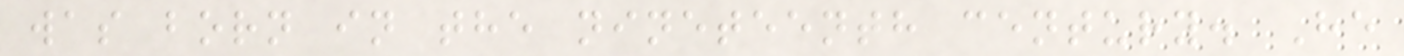was born in the nineteenth century. He
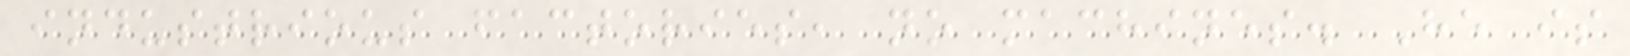industrious factories, no machines. He is
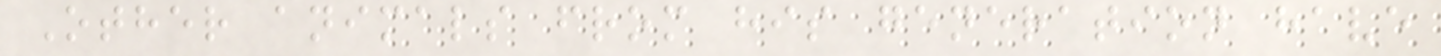Other animals from his generation have
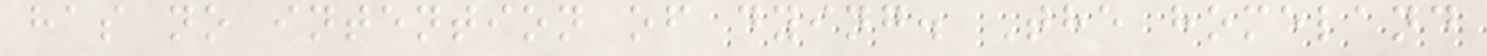has no intention of dying. The homeland
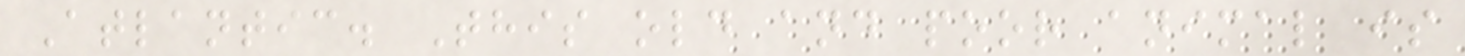Atlantic. This old and poor animal is
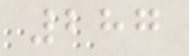287
